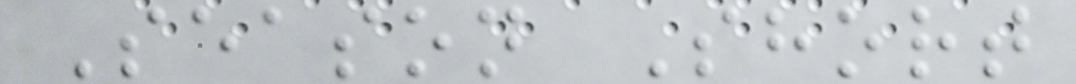Season Short
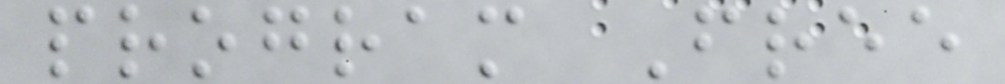program Free
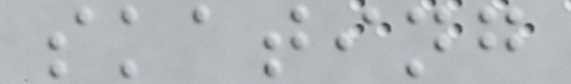skating
